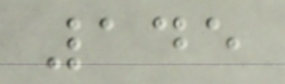145
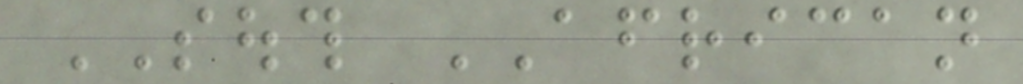SOUTH AFRICAN
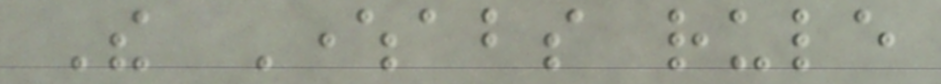The Whereabouts rule
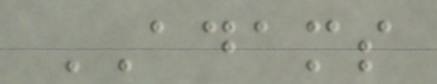ADAMS
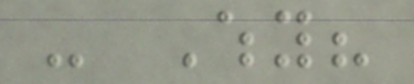- Why?
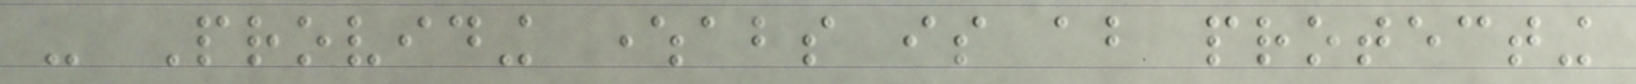- Providing whereabouts is about protecting
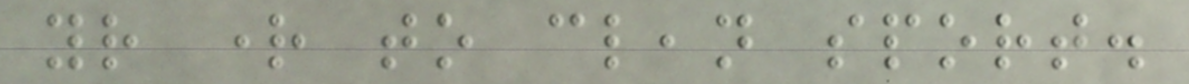your right to clean sport.
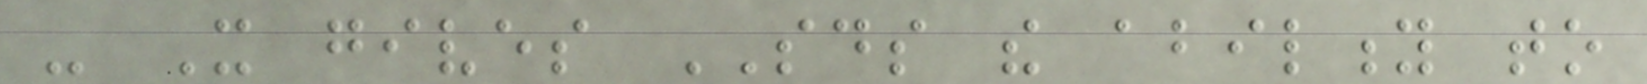- It gives SAIDS the ability to
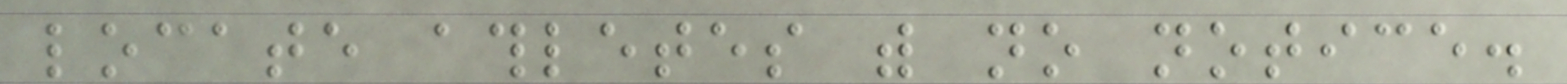locate athletes with no notice.
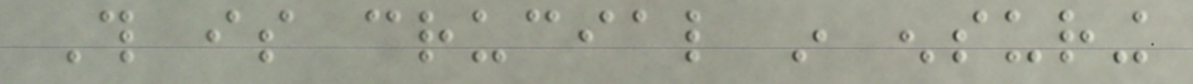This is crucial in ensuring
